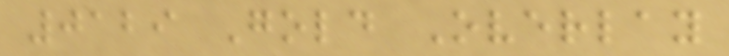0129 Gold Overlay
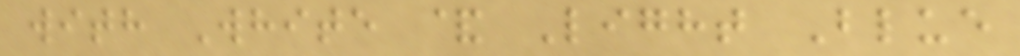with White & Light Blue
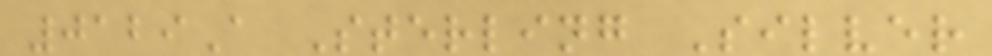0129A Sterling Silver
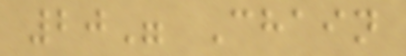20" Chain
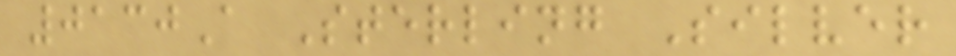0130A Sterling Silver
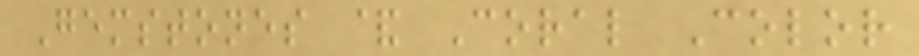Gemstones & Coral Color
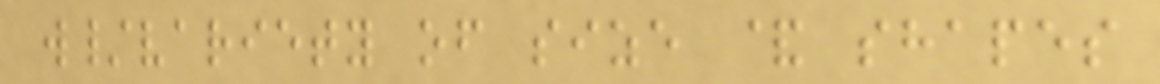w/variety of size & shapes
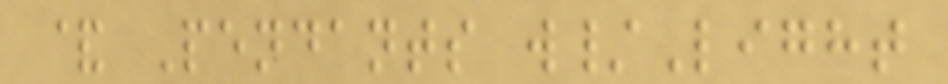& Pendants w/Light
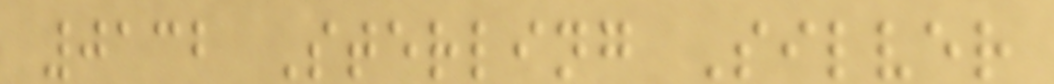0132 Sterling Silver
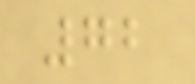72
